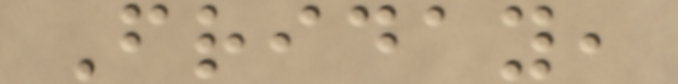Friday,
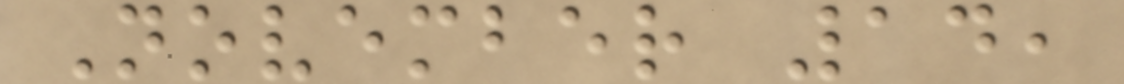November 14,
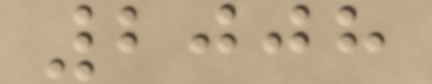2008
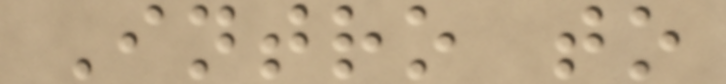Intro to
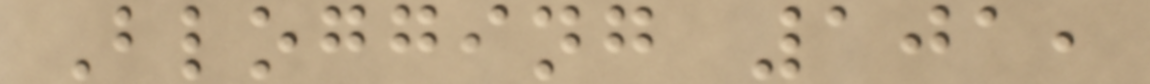Blogging 101,
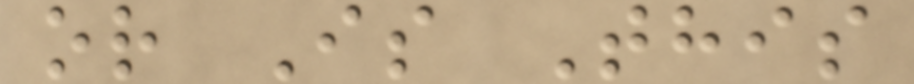or Is This
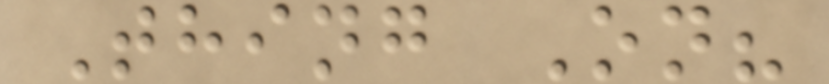Thing On?
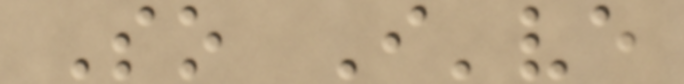So I've
